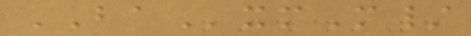BAxmM/
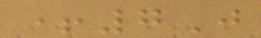+7J
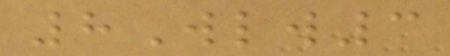8Wlw3
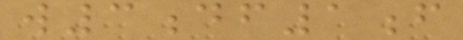w3df1f
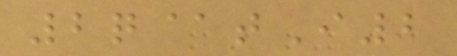2q@tI2
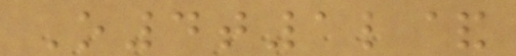O4t1l&
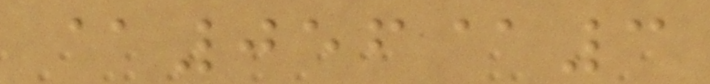@056@3
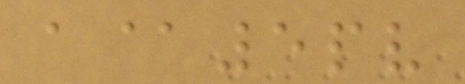a@5pv
